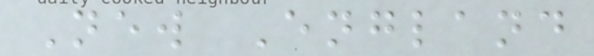New England
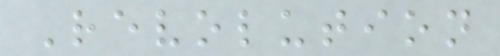Revolution
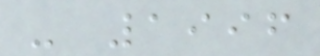- 1996
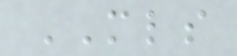MLS
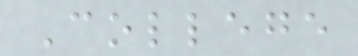College
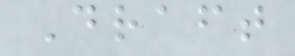Draft
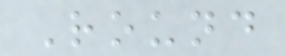Round
